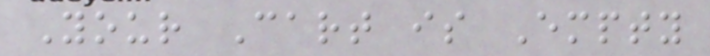Your Cart is Empty
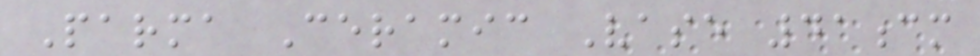Parma Ceramic Vase 41cm
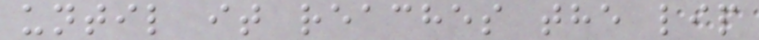until it reaches the lip
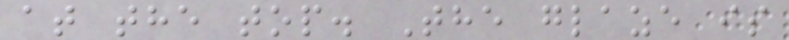at the top. The glaze is
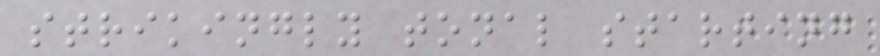strikingly tonal starting
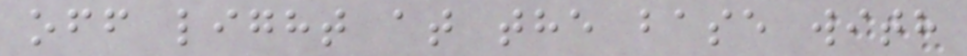off light at the base with
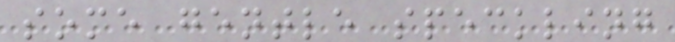some gentle speckling
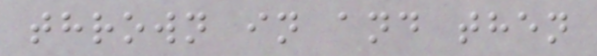thrown in and then
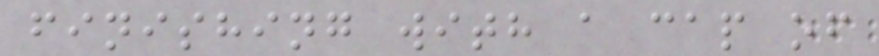finishing with a cap of
